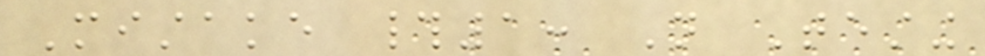Mistake #1: Not Testing
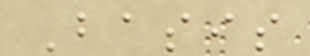Basis
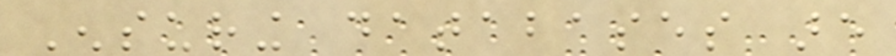Ensuring databases are
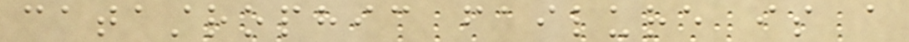catastrophic failure is a
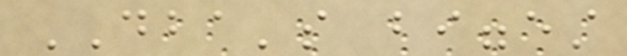DBA's biggest
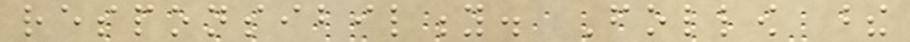responsibility. Follow these
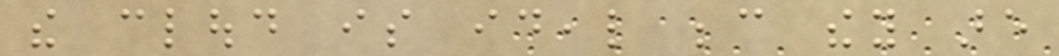the cloud is ideal because they are
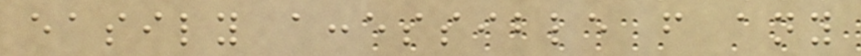easily accessible from any
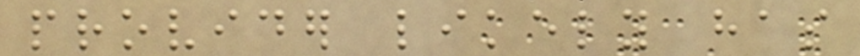provider likely has
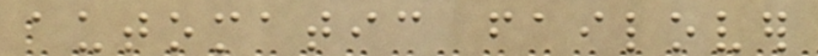automatic failover
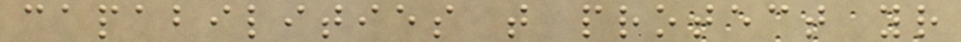capabilities that protect your
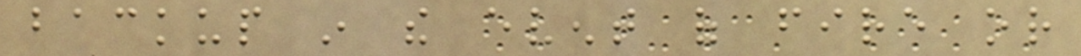backup in the event of fire or
